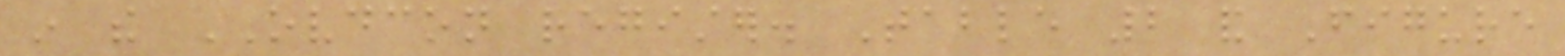in the OVDCON register. Table 2 and Figure
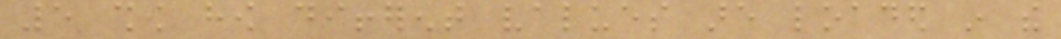5 show how different values are loaded in the
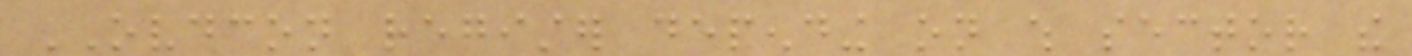OVDCON register depending on which sector the
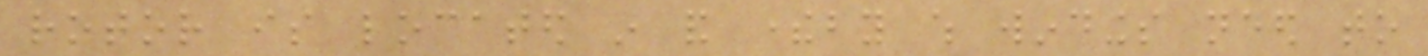rotor is located in and thereby which windings need to
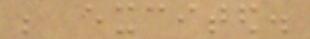be excited.
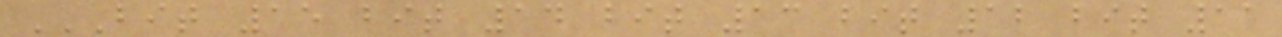BIT 15 BIT 14 BIT 13 BIT 12 BIT 11
